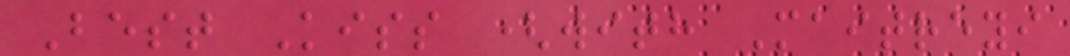Best Kiss (with Maitreyi
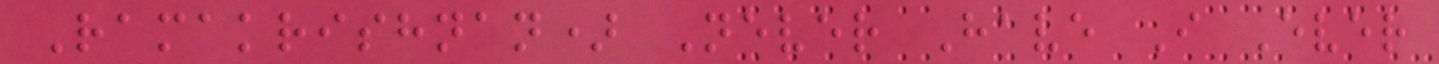Ramakrishnan) Never Have I Ever
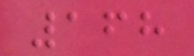168
